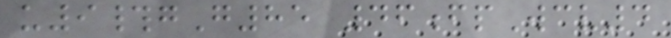u9#gG85 46fpWcv4
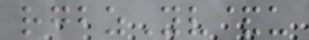rgbzYv&u
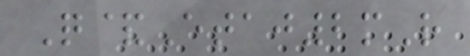Q&Etaj2mR
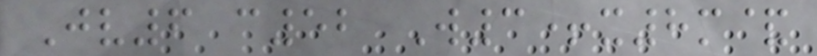Jv6 c52 W3+x8m&
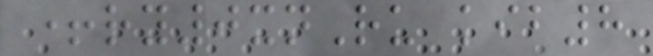+ry0xnRu kib8
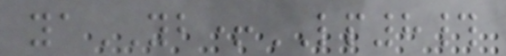yaYB+LP8#
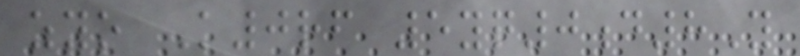zyo K0rf 5yq0d8Y
